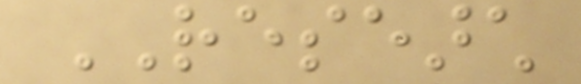RESEARCH
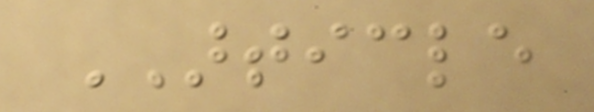ARTICLE
